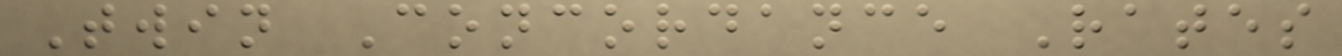Twin Concordance Rates
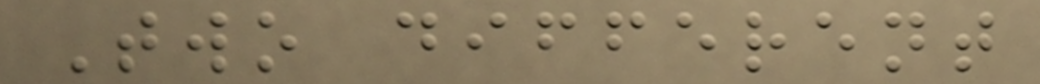Two different
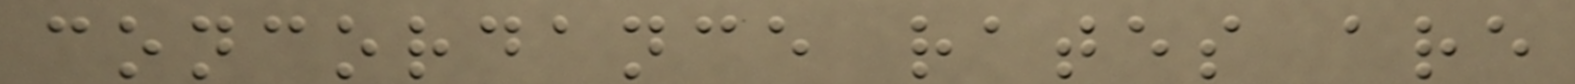concordance rates are
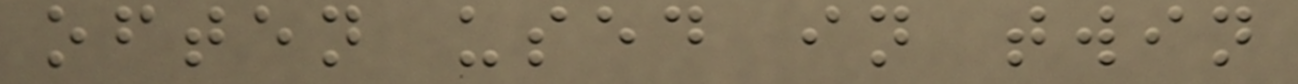often used in twin
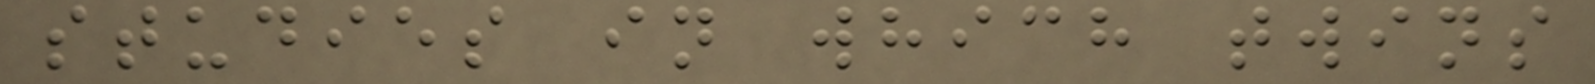studies in which twins
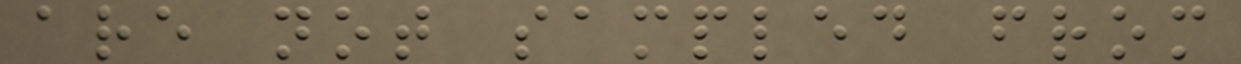are not sampled from
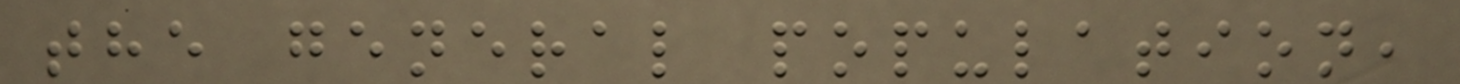the general population,
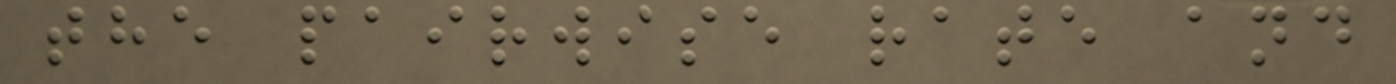the pairwise rate and
